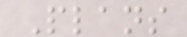Plans
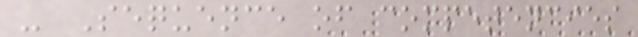- Sequence of competencies
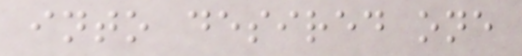into desired one
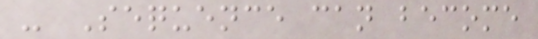- Sequence can become
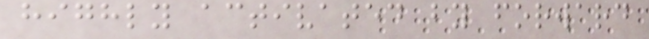highly activated by forward
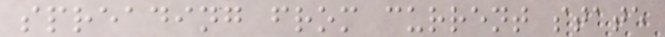spreading from current state
